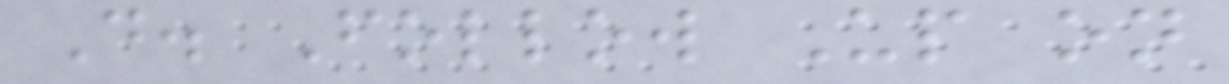D. Follow Up on
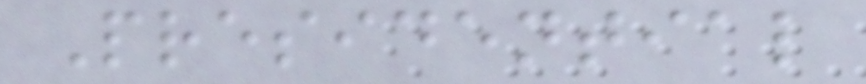Presidential
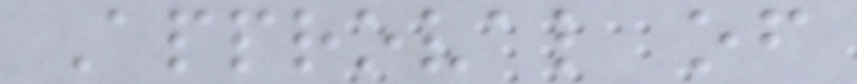Approval of
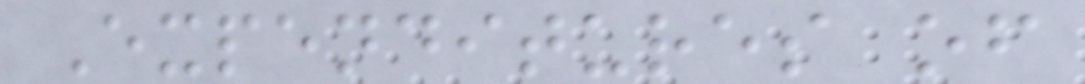Expenditures of
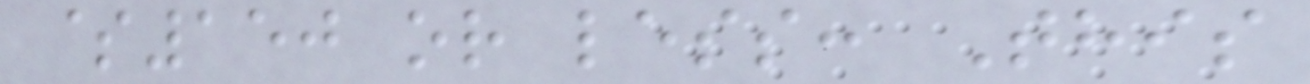$150 or less: This
